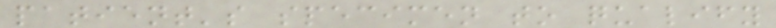patient's specimen to qualify
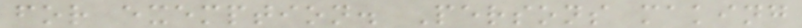for exemption. Persons making
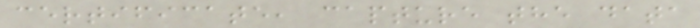certificate, capture the data
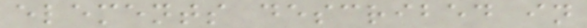elements described in
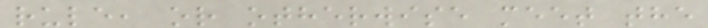rule, or otherwise meet the
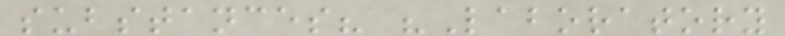substances? "Laboratory
